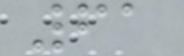61
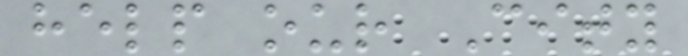help our City
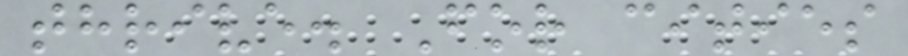thrive. For cities
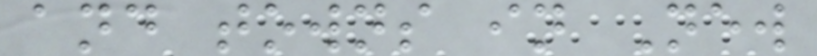and towns in New
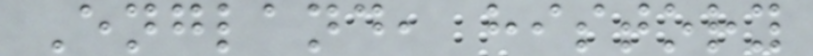England, history
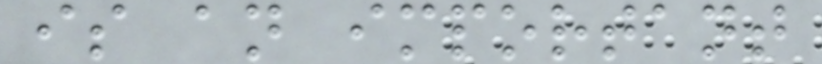is an important
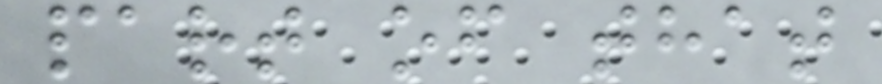part of that
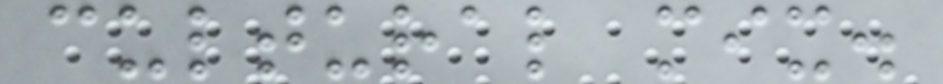cultural mix.
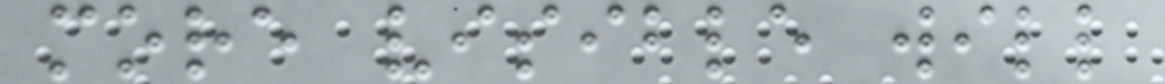more visible will
